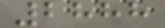2888
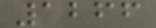1266
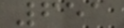651
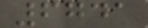6741
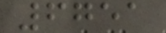6751
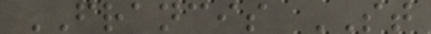FRANCIS ST
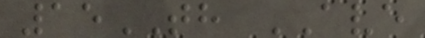15TH AVE
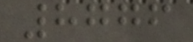8776
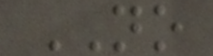NO
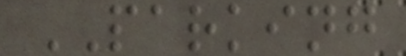PARKING
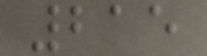215
